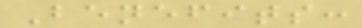Benefits:
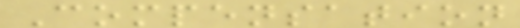Compensation
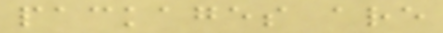packages are
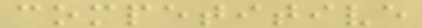competitive
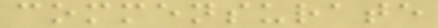commensurate
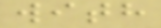with
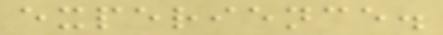experience.
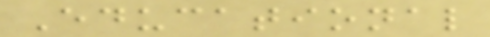Educational
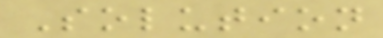Solution
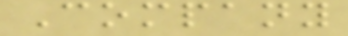Company
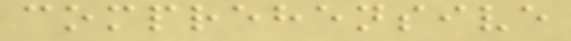comprehensive
